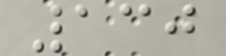130
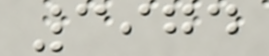3974
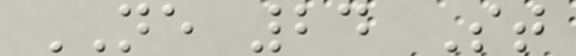NE 24 St
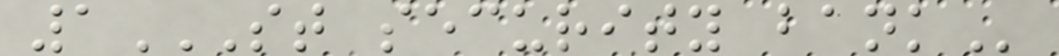1ST SECURITY BANK
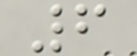6
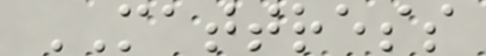MATTRESS
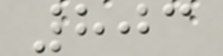803
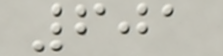601
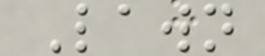Lawn
